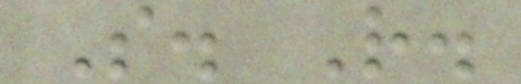S. R.
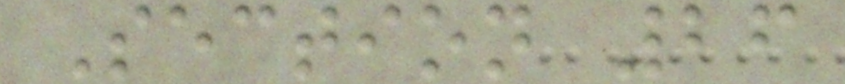Section 26
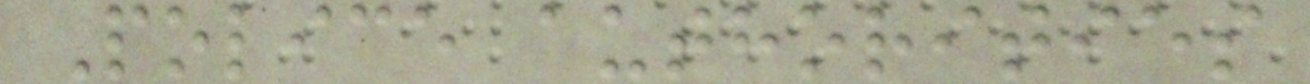Police authorities
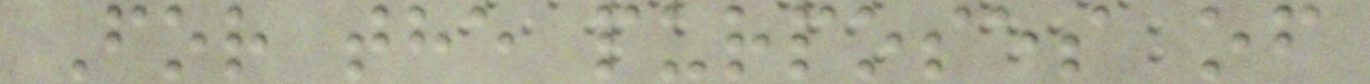For the purposes of
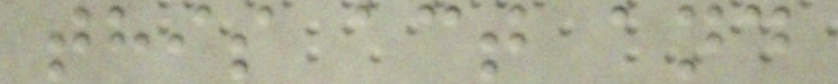this act and
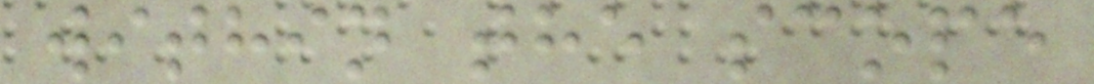within the scope
